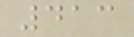413
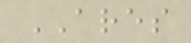ARES
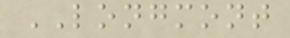LONGMONT
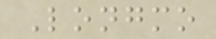Longmo
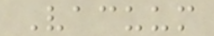Vacuum
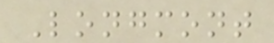Longmont
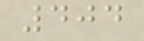404
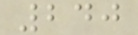240
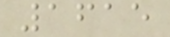1615
